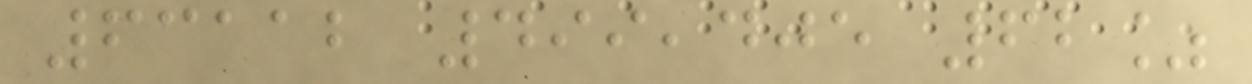63112 499,405 62%
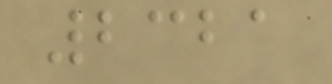2321
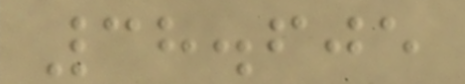38.605
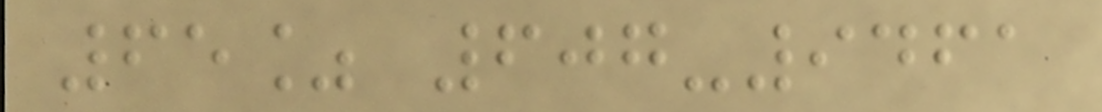65% 607-9461
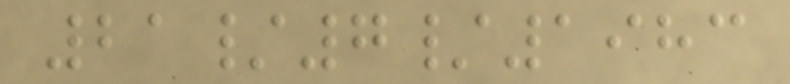21/7/1983
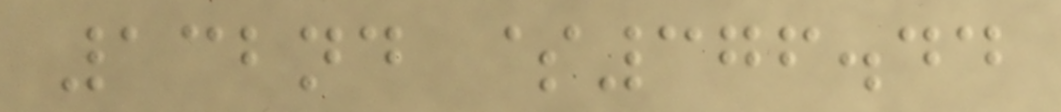132nd $376.44
